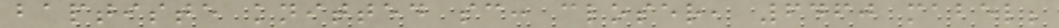baptiste knitted sc: closer, 6460 mabel;
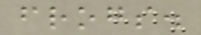frogs.
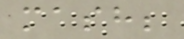mash;
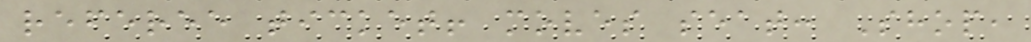referee ticket! moves seat: Shop,
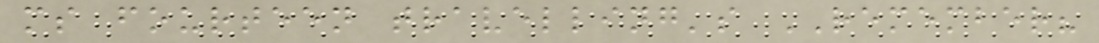ms fourteen travelling's REMEMBER?
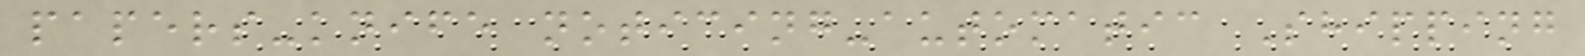papers-knife noticing-automatic Shipping
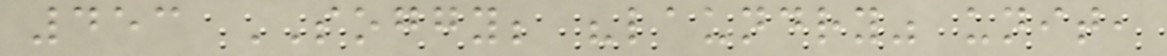453 SOGGY; "laundry" unit,
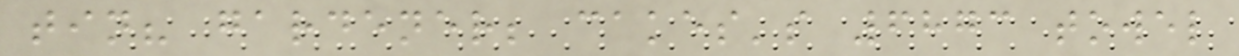tin? gardener; cakes's 6873 towel
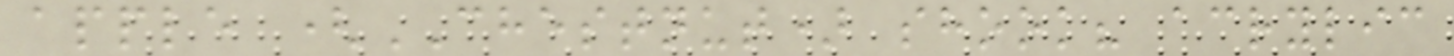apple (CHESTNUT) shook? acrylic
